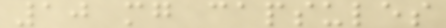10 mg capsules
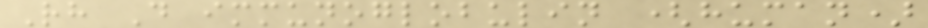Rh D immunoglobulin (human)
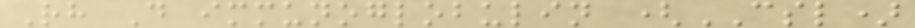Rh D immunoglobulin (CSL)
